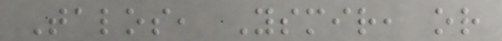Talos, Ysmir, or
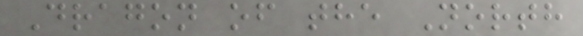Dragon of the North
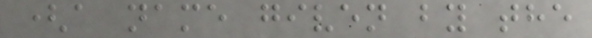(a name given by the
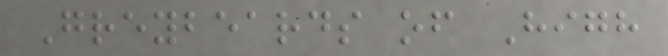Greybeards of High
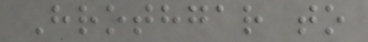Hrothgar to
